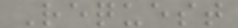Request
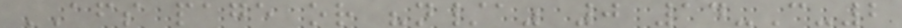AFS page or "n/a" 0 14-C-2
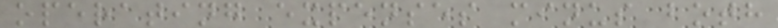operating expenses minus both
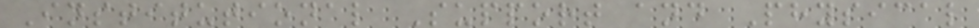Institutional Support and Physical
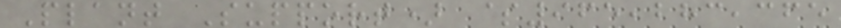Plant Support) $965,283,365
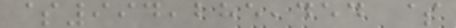$994,285,454 $
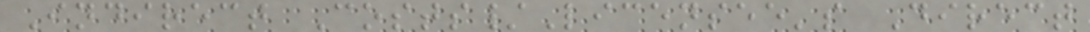Indirect Costs/Licensee's Direct
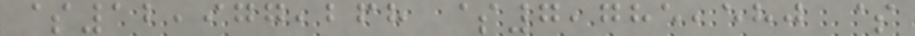$12,977,268 $7,785,580 $
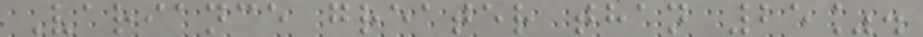Variance greater than 25%.
